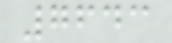7643
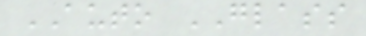AUTO GLASS
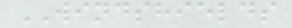WINDSHIELDS
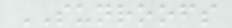SUNROOFS
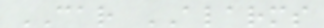CAR ALARMS
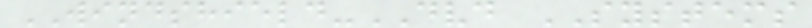WINDSHIELD-DVD SYSTEMS
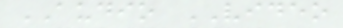AUDIO VIDEO
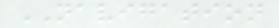NAVIGATION
